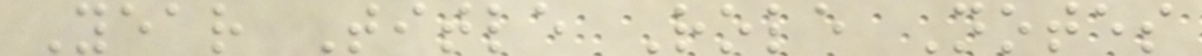Year Title Role Notes
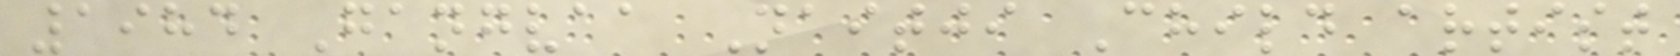1984 Gangvaa Naitji Child artist
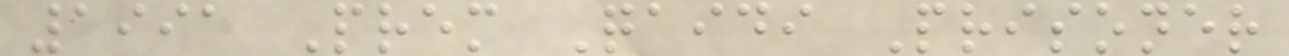1991 Prem Qaidi Prisoner
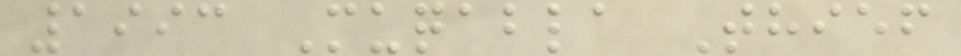1993 Muqabla Thief
